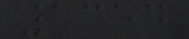1354
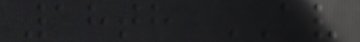18th AV
